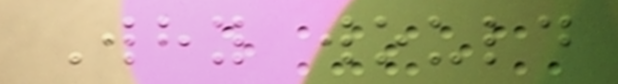Why would
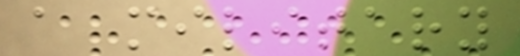a military
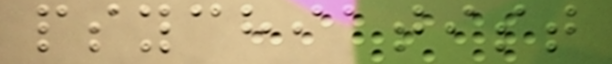psychiatist
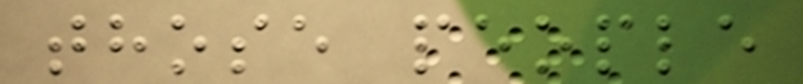those people
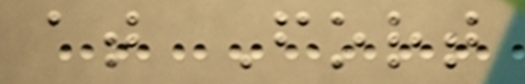at Fort
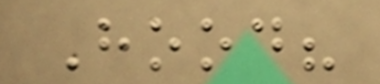Hood?
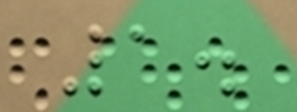1.
